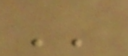''
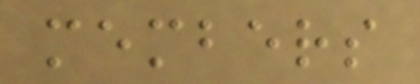members
